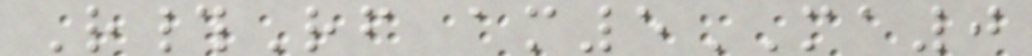R#Rf am5MA0
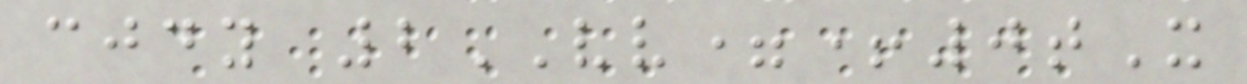cjdy 2VV=+0tX
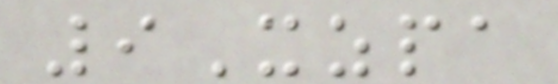9Xzpa
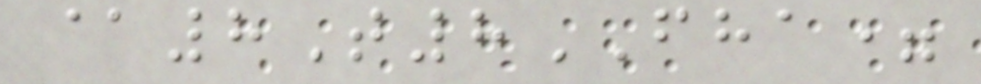@8T8FHA=
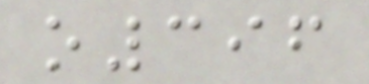o396
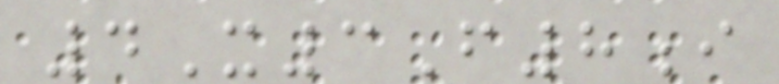4X3F8i
